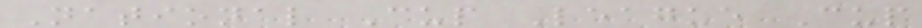National Cup League Cup
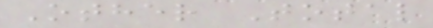Other Total
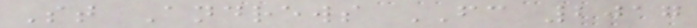St Andrews FC 2017
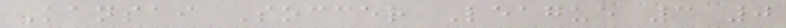Kansai Soccer League 3 0
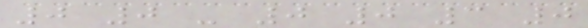0 0 - 0 0 3 0
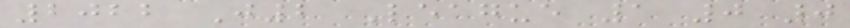2022 J2 League 1 0 0
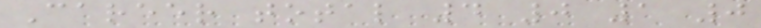Career total 4 0 1 0
